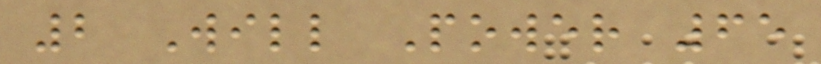2 Will Power 65
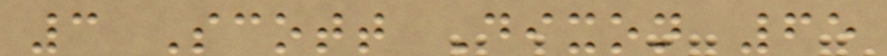3 Scott Dixon 65
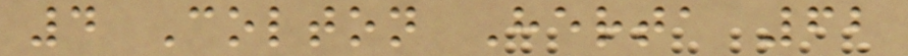4 Colton Herta 62
